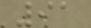91
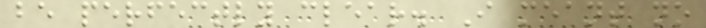be perfectly clear. I meant no
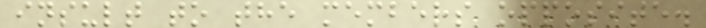insult to the members opposite.
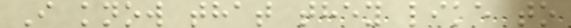I know that they like to
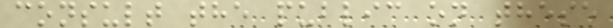consult the public on these
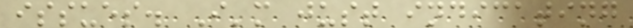issues. I'm just indicating
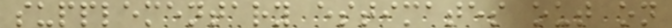supplementary estimates out on
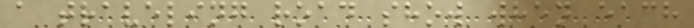a traveling road show when each
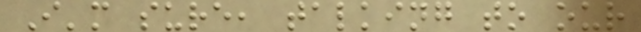I'm sure, talking to our
